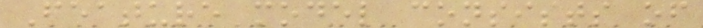Feature model consists of
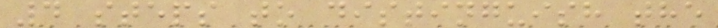4 steps to distinguish the
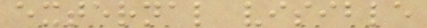external visible
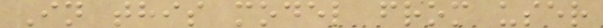In this model from user
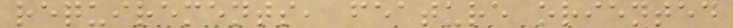requirements, feature oriented
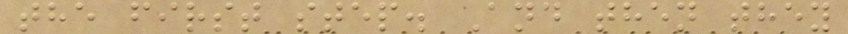the first step. And then they
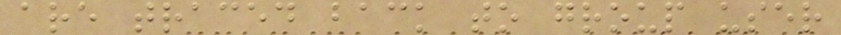are traced back to group user
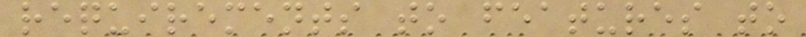requirements to features to
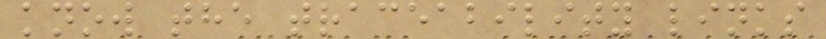know the traceability links
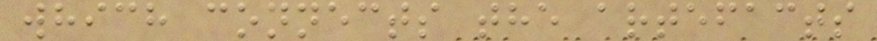which connects the artefacts
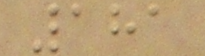181
